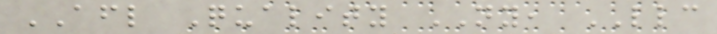AFL Quality NY, LLC
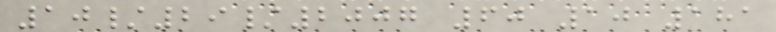10/29/2007 60 10 181
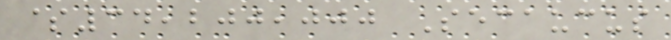$34,200,000 Secaucus
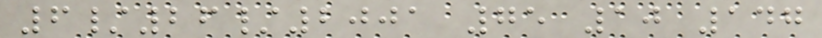6/26/2001 75 10 147
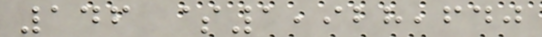146 $1,928,640
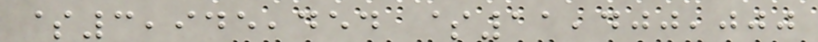$3,945,454 $11,400,000
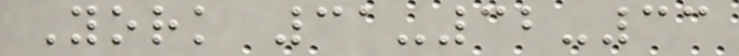York 31-32-33
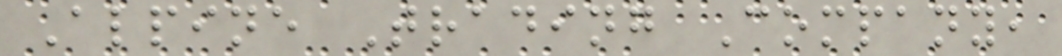Alpine Trading Company,
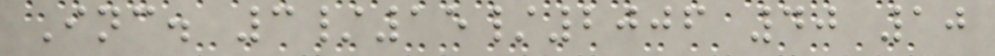Inc. 3/15/2006 40 10
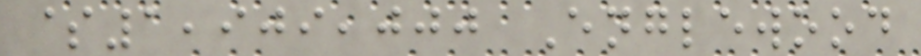$1,909,000 Englewood
